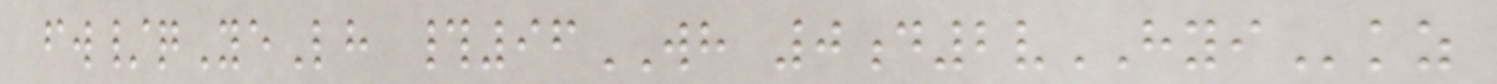fw/qYeLh #96WH 0d2vHYIkz
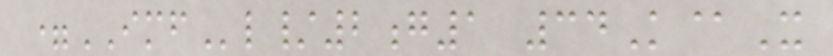=IMFl/2g1 34K@X
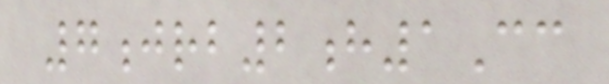7jrb2h1Cc
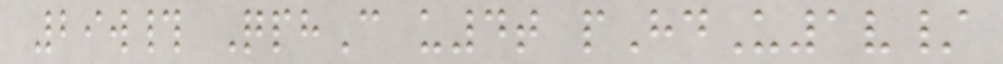29w# QphC u4t pHdU1v/
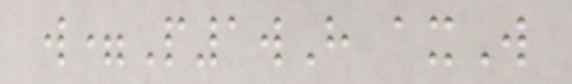w=P1wH axW
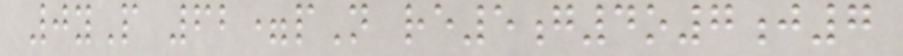0yP 62=pN re5g4o7j7
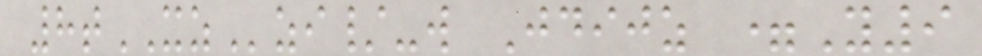8tXZzi/-w Jdijz =Y9
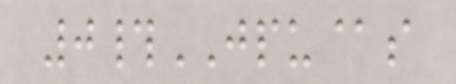0#JPU@s
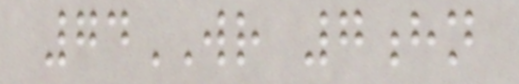74WR 7hn
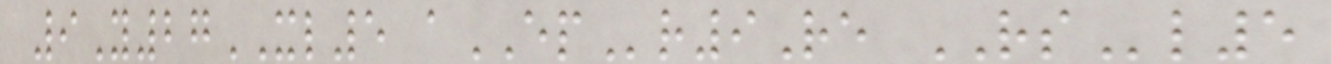9Y27XL5 aEPr9Re RSl5
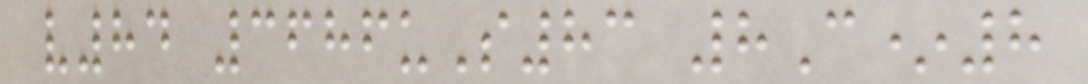v84 3686uS83 8C*8
